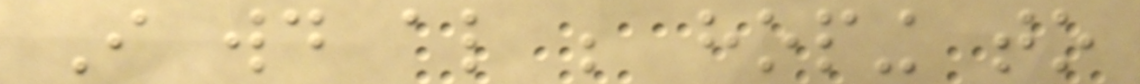I would also be hoping to
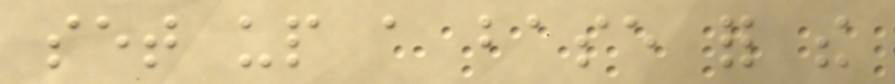set up a base for the
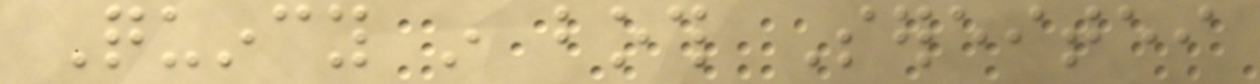Quincy in both Sereitei
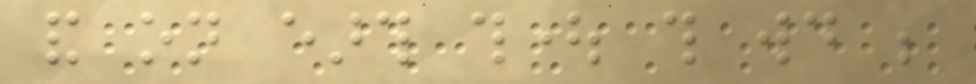and on earth thought this would be
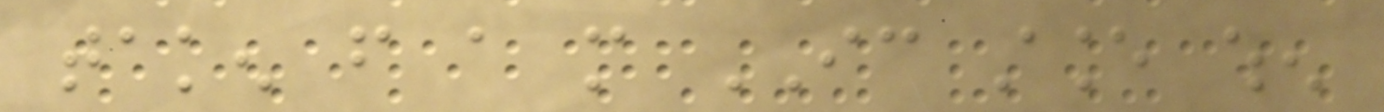taken from a more IC stance when
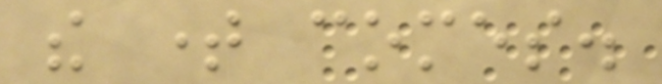the time comes.
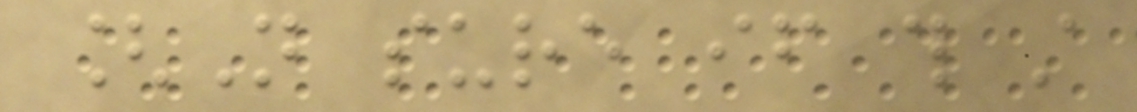[Not sure if this still
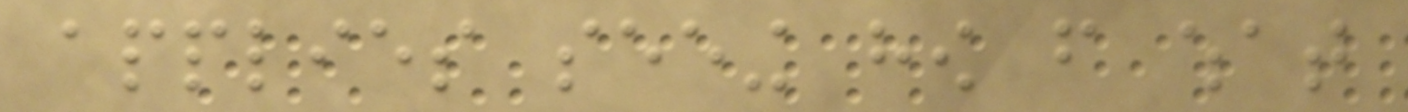applies seeing how from what
